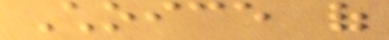Choice of
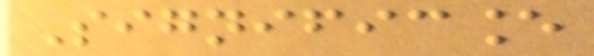Significance
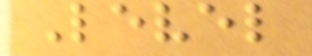Level
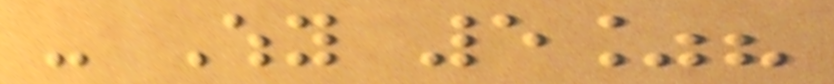- Why 5%?
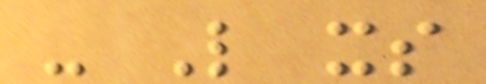- Like its
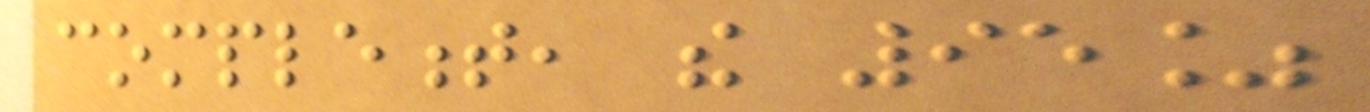complement, the 95%
